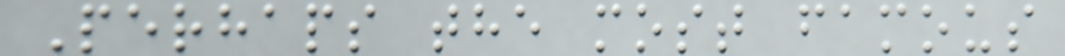Perhaps the most famous
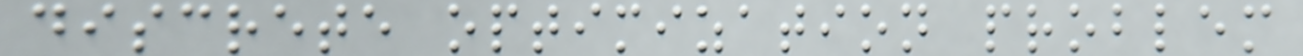discrete optimization problem
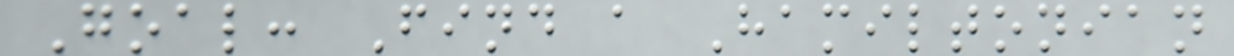Goal: Find a Hamiltonian
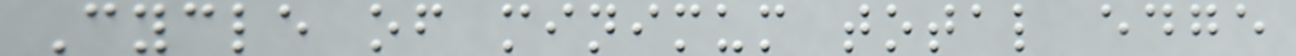Cycle of minimum total edge
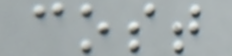cost
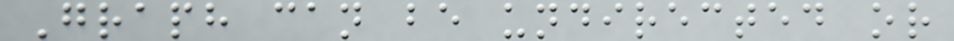Graph can be undirected or
